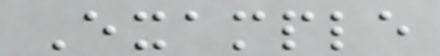Example
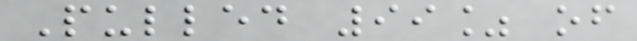Pulled 99% of
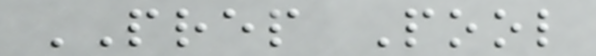PREP Pool
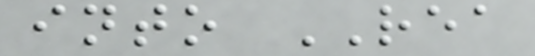into REA
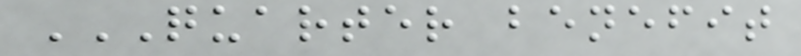QUARTER BENEFIT
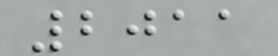2011
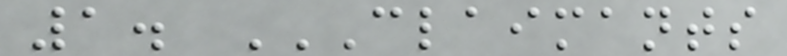1. CLAIMANTS
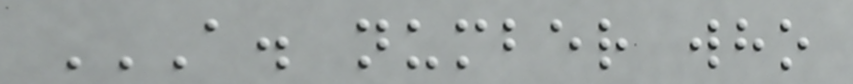A. NUMBER WHO
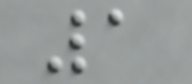1
